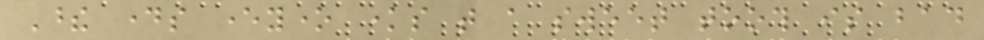These days everyone knows that a sweet tooth is bad
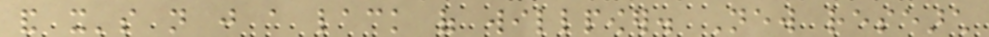and it's not just a lack of willpower. New research
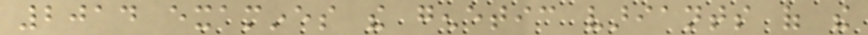2014 examines the genetic variants of the
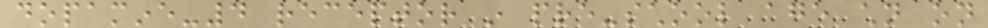dopamine-4 receptor in pre-school age children on
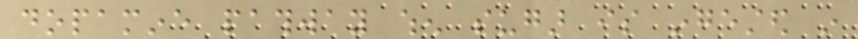dopamine pathway when sugar is ingested in
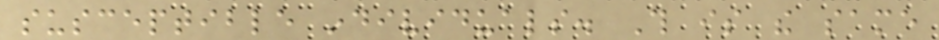susceptible individuals. This is the same
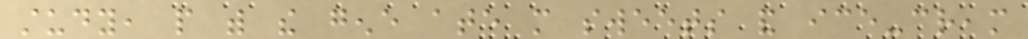study, people with the gene ate more sweets and ice-cream
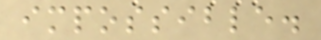impossible.
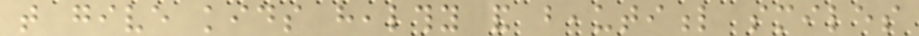that give kids healthy and beautiful smiles
